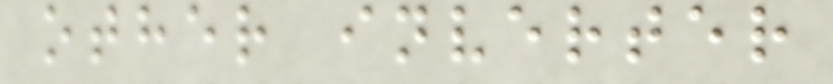other inverter
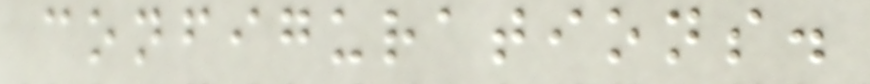configurations.
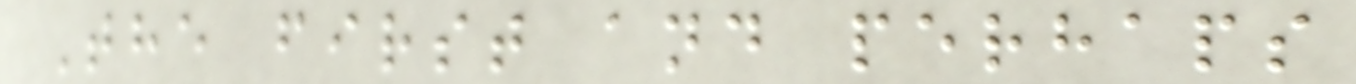The first and perhaps
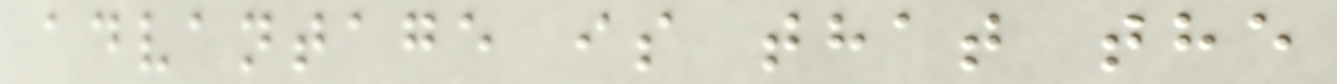advantage is that the
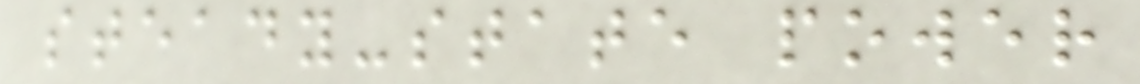steady-state power
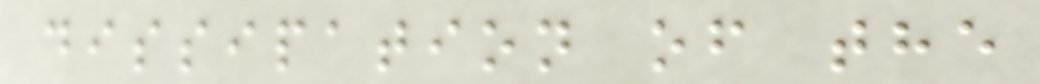dissipation of the
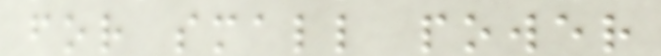for small power
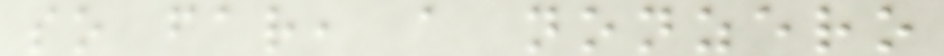so far, a nonzero
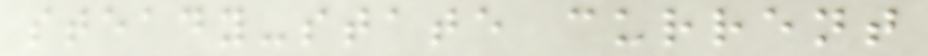steady-state current
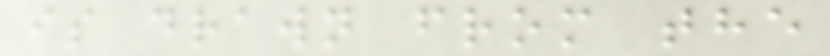is drawn from the
